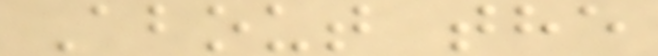About the
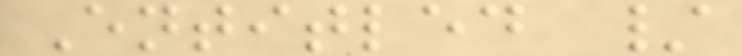Entitled /
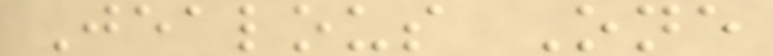Jealous One
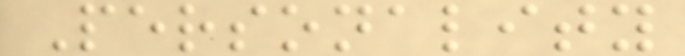Personality
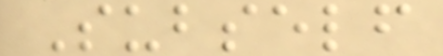Subself
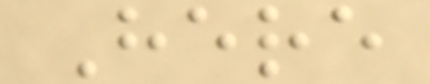Here
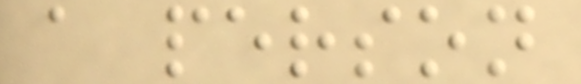a person
